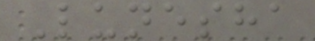Lunesha
